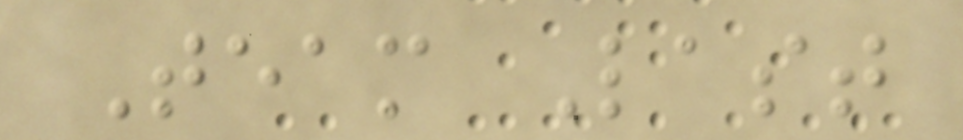Team Last
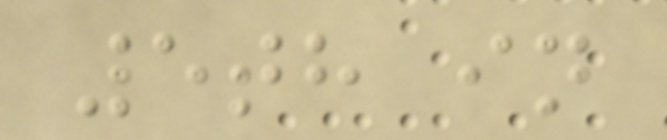5th in
